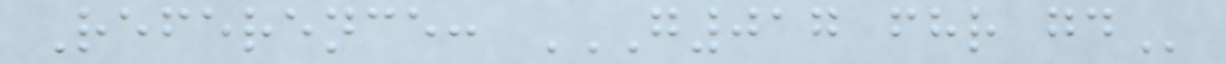Reference: G017 FHR GD
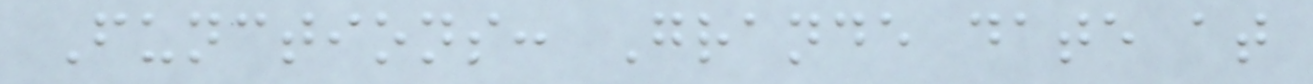Functions: Grande date at
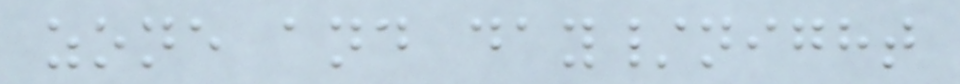zone and day/night
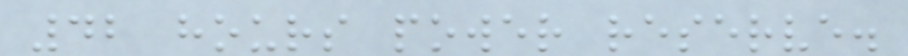42 hours power reserve.
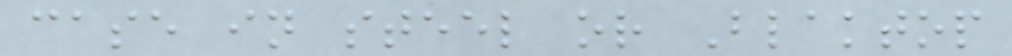case in steel or Blaktop
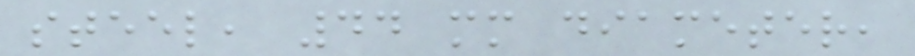steel, 44 mm diameter,
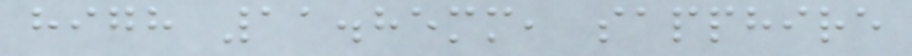high 11.85mm, sapphire
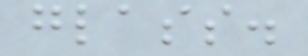glass.
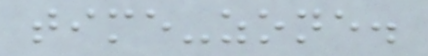time-zone.
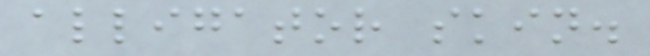alligator skin.
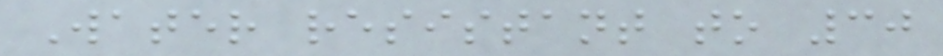Water resistant to 30
